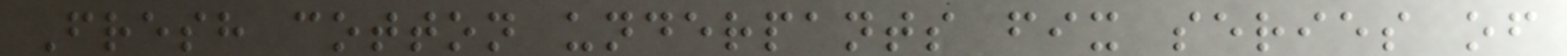Fresh cotton underpants fix series of
